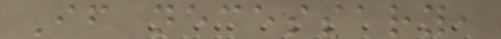If necessary,
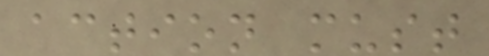action must
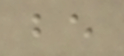be
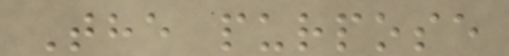The purpose
